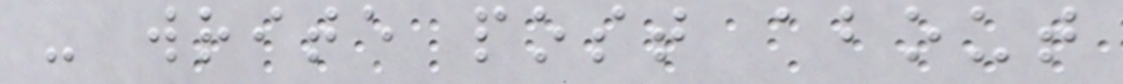- write post about
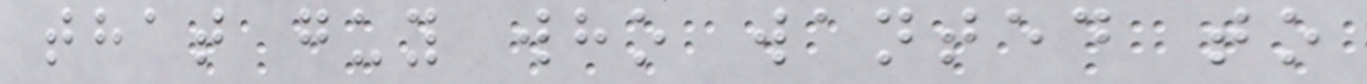that guy who wanted to
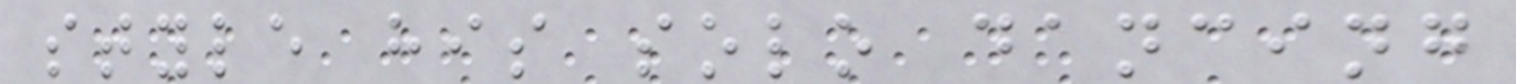style his solo dancing
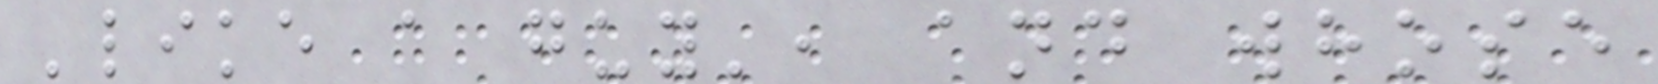'like a guy', and whose
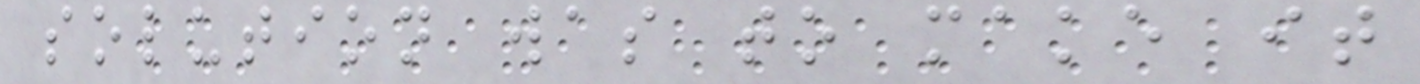solution was to make it
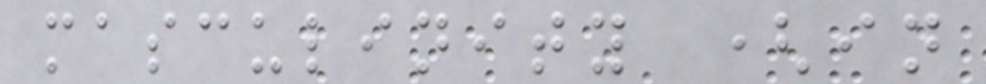masculinity (in
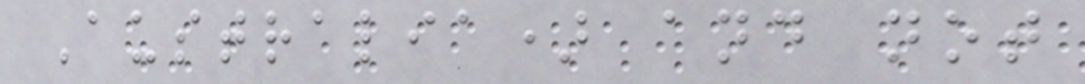Australia) and not
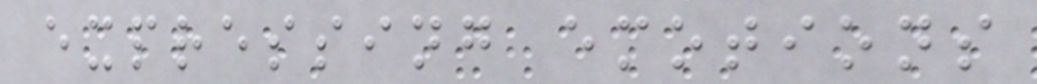expressing emotions
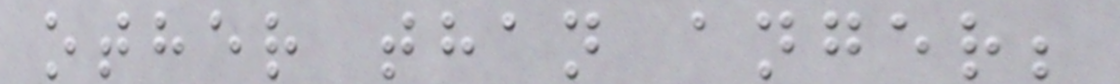other than anger;
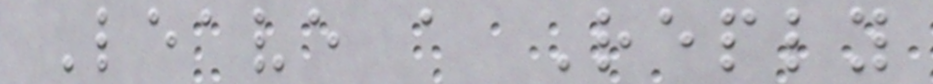Leave a Reply
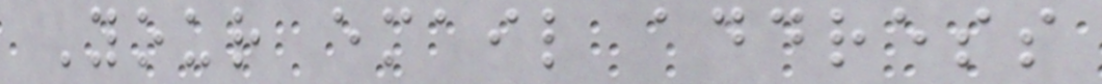Your email address
